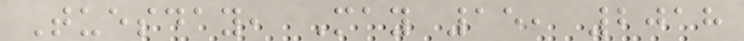Tuesday, May 15, 2018
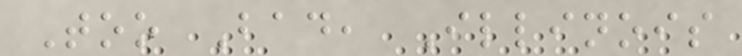Too Bad, Illinois
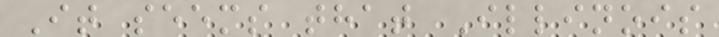It seems that Illinois
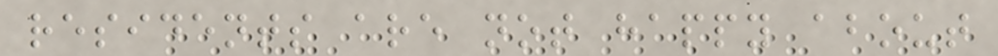residents are not happy about
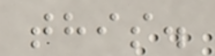this.
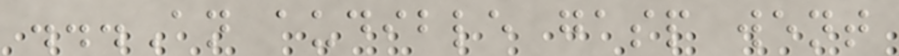...An audible gasp went
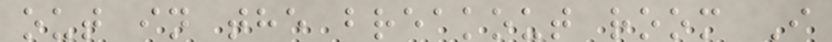out in the breakout room I
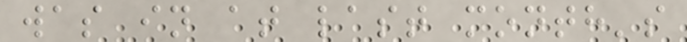was in at last month's
